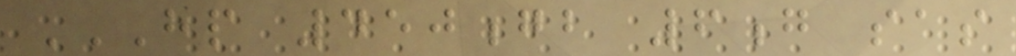HP 450GB 6G SAS
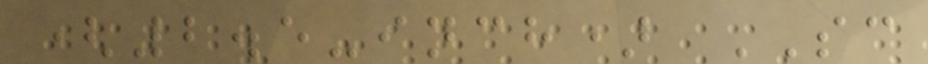(2.5-inch) SC
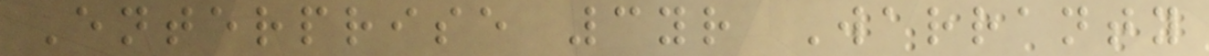Enterprise 3yr Warranty
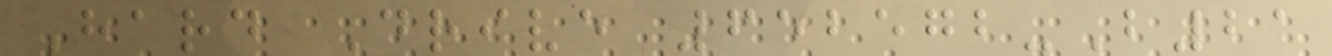Hard Drive 652572-B21
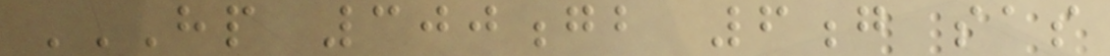HP 300GB 6G SAS
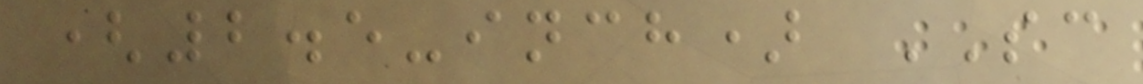(2.5-inch) SC
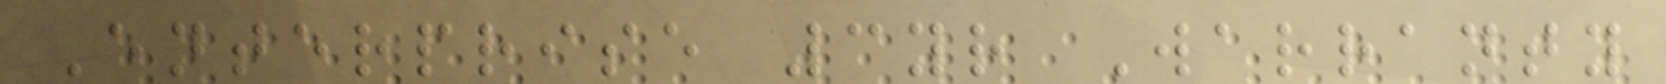Enterprise 3yr Warranty
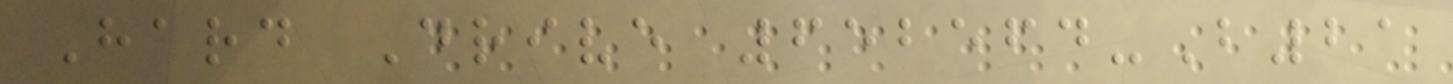Hard Drive 652564-B21
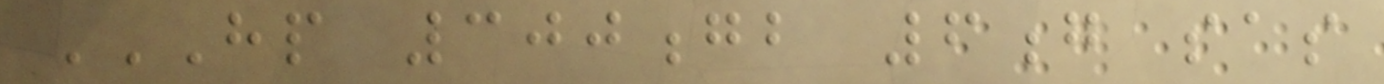HP 300GB 6G SAS
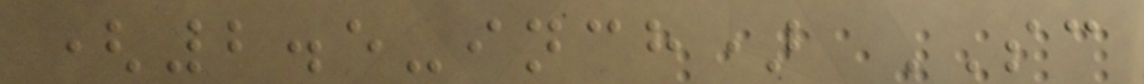(2.5-inch) SC
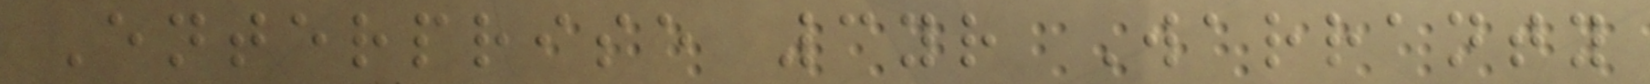Enterprise 3yr Warranty
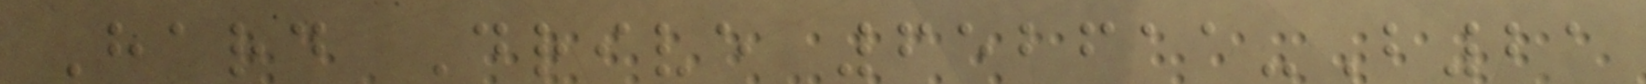Hard Drive 652611-B21
